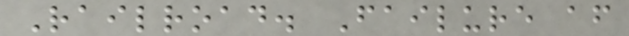Railroad. Failure after
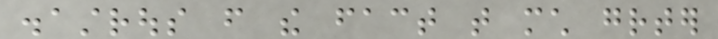disastrous from the fact that much greater
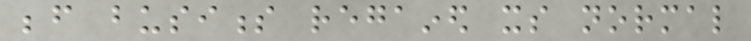before business regained its normal
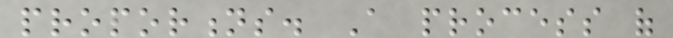proportions. A process of
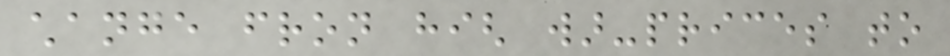change fron high war-prices to
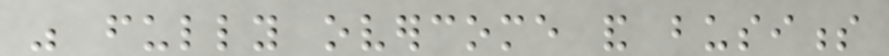was fully overcome and business
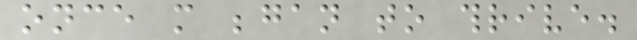once more began to thrive.
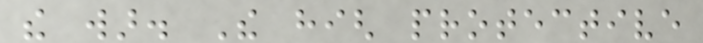the war. The high protective
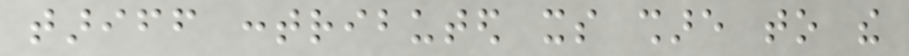tariff contributed its share to the
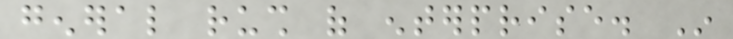general rush of enterprise. In
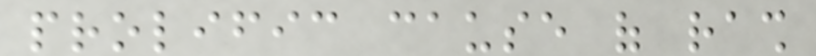prolific cause of rash
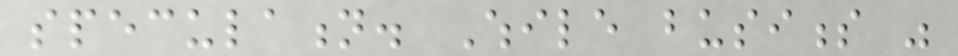speculation. While business was
